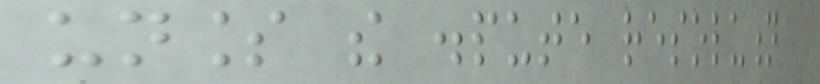unless the dispute resolution
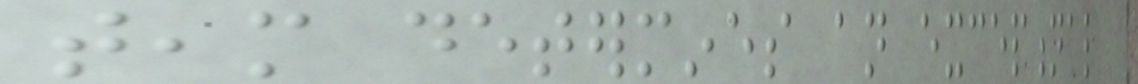team determines an exceptional
